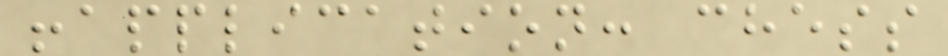!application: chess
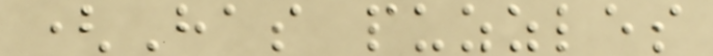(Has puzzles
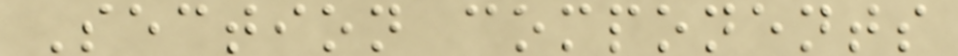Section components
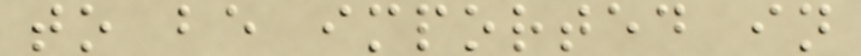to be imported in
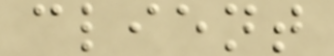client
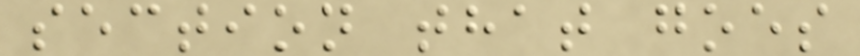section that goes
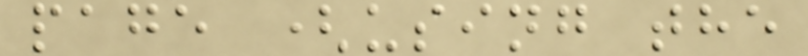page (using the
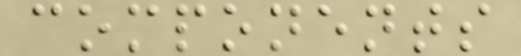components
